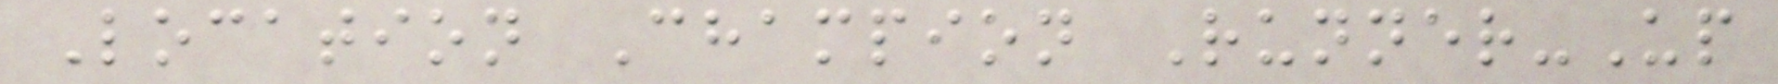Location Champion Runner-Up
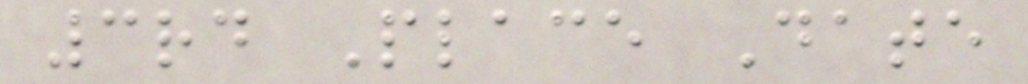3rd Place Date
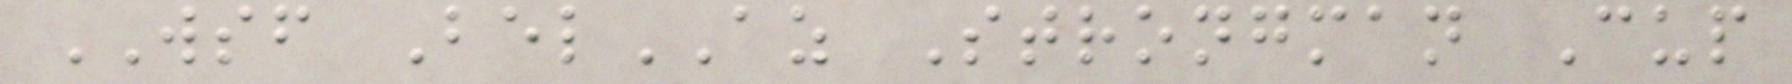WSF BelAZ Strongman Cup
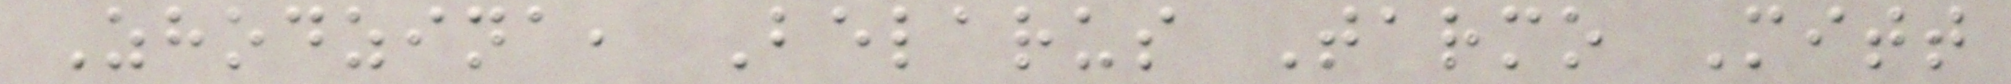Zhodzina, Belarus Tarmo Mitt
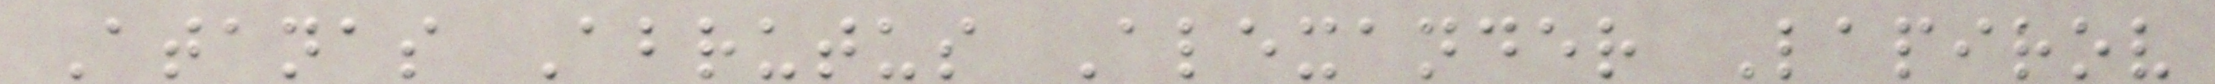Atanas Abrutus Alexander Lapirov
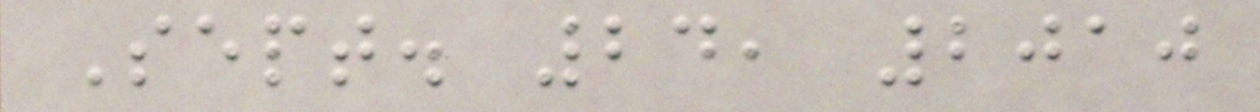Sept. 24, 2010
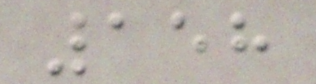158
